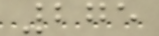275
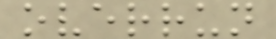overrun
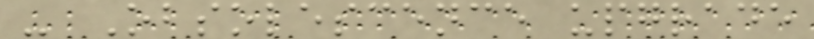- Obsolescence upgrade
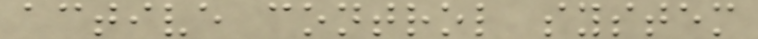active control system
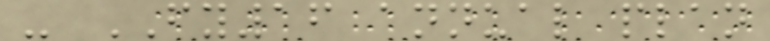- FY16 annual plan
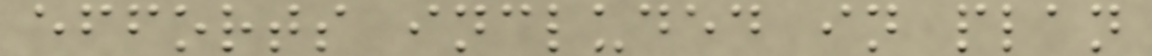efforts included in plan
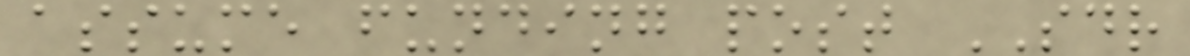assume funding post SDR
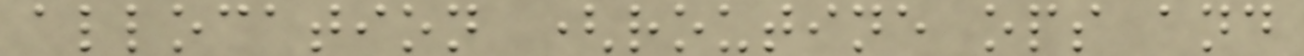allocation (routine ops and
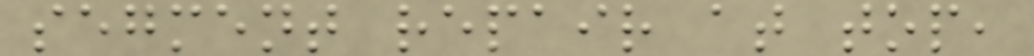segment repair at top,
